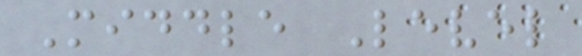Middle Level
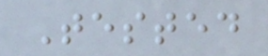Tested
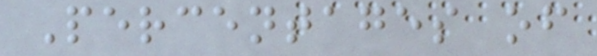Percentages of
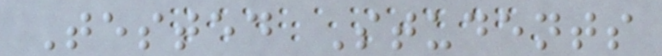Tested Students
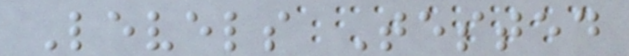Levels Tested
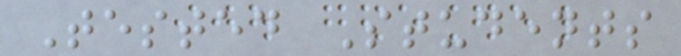Tested Students
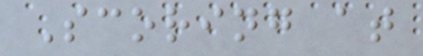Scoring at
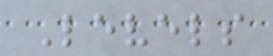Levels
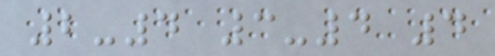2-4 3-4 4
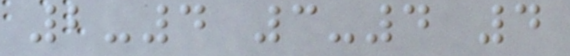2-4 3-4 4
